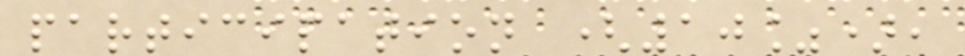participation (10%),
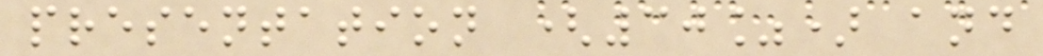presentation (30%) and
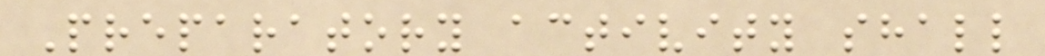Preparatory activity shall
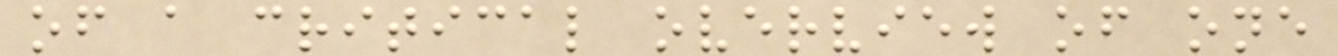of a critical overview of one
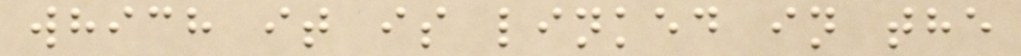which it is linked in the
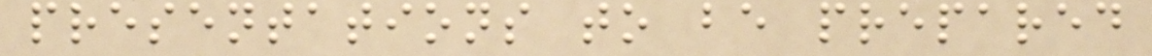presentations to be prepared
